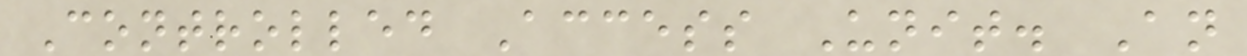Controlled Access Unit. An
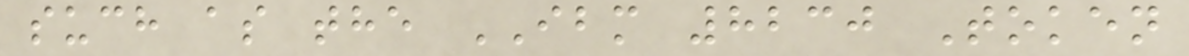such as the IBM 8230 Token
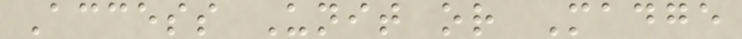Access Unit or Madge
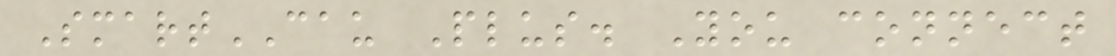SmartCAU Plus. You connect
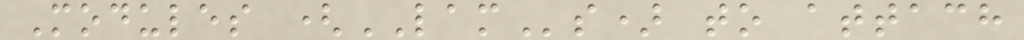Modules (LAMs) to attach
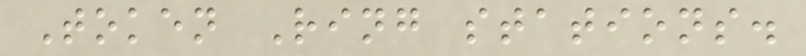Token Ring stations.
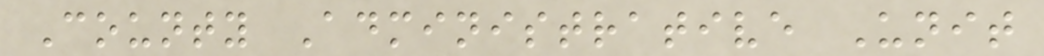County Administrative Unit
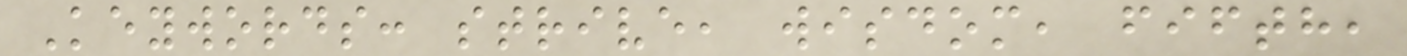Keywords: strive, wisdom, fifth,
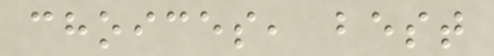choices, best
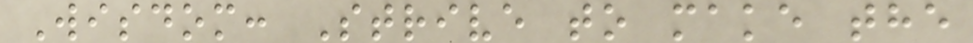Wisdom: Strive to make the
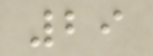29
